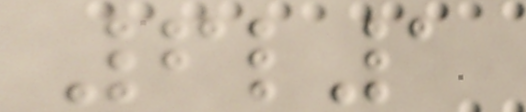6l1
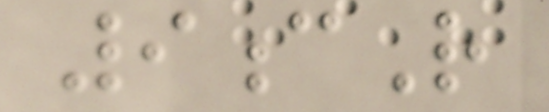9cR
